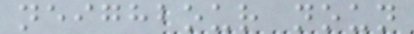neighbour noun
